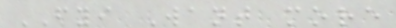FYI Want more
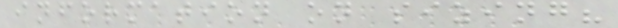information on sizing?
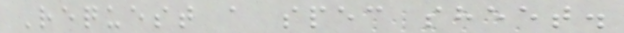Request a spec sheet.
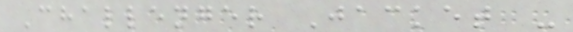Challenger Jacket -
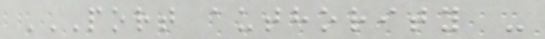PORT AUTHORITY -
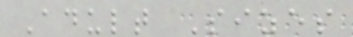Adult Sizes
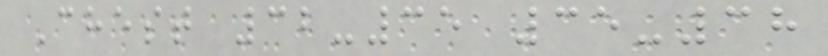Chest 32-35 35-38
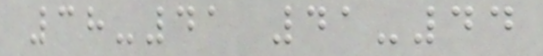38-41 41-44
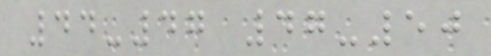44-47 47-50
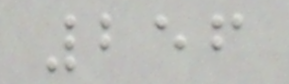256
